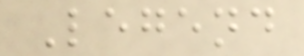Legend
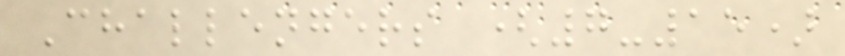Challengers (7-15)
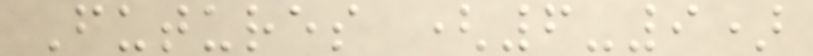Futures (6-9)
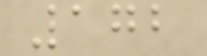172
